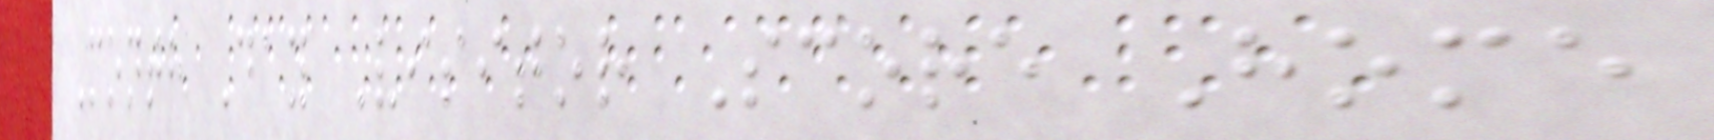Month Day Visitor Score Home
